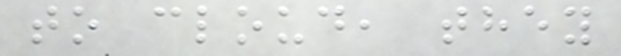to cloud, they
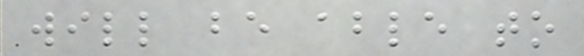will be able to
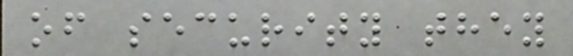of security they
